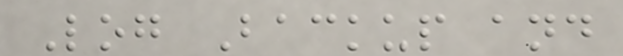Log Backup and
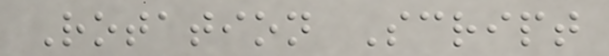Rotation Script
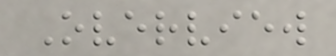Overview
